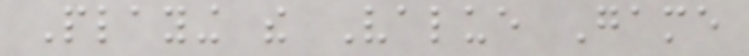Playing the Value Game
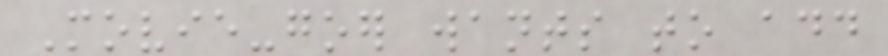Movie-goer wants to add
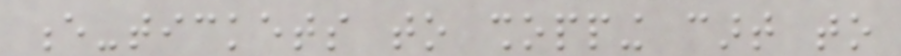e-tickets to shopping cart to
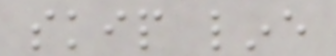skip line
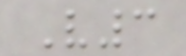V3
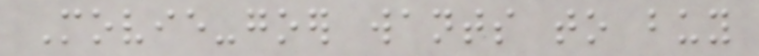Movie-goer wants to buy
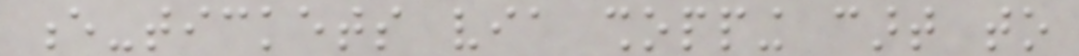e-tickets via shopping cart to
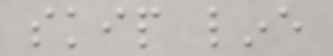skip line
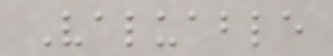Valuable
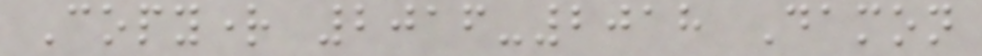Copyright 2016-2018 Damon
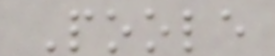Poole
